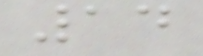14
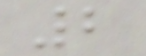2
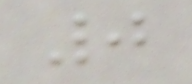0
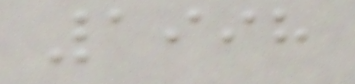1998
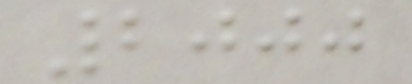2000
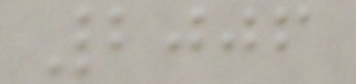2006
